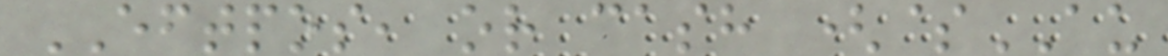EFTPOS, or cash ($AU
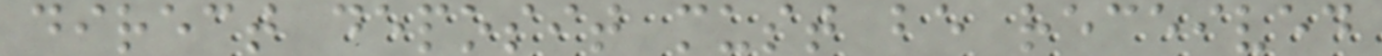direct deposit must be received
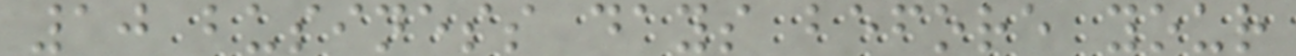10 business days before your
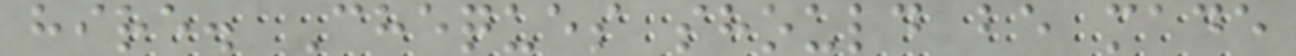hire. Cheques should be made
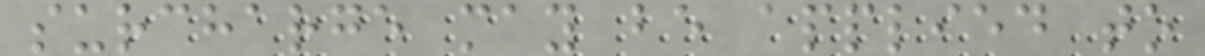surcharge may be applied to
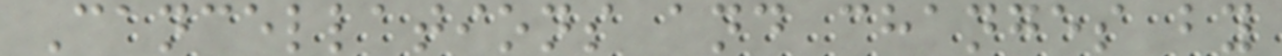Cancellations and changes by
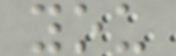you
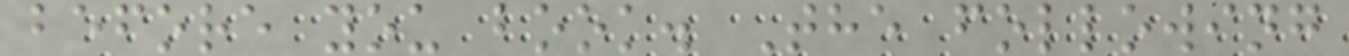before you book. The following
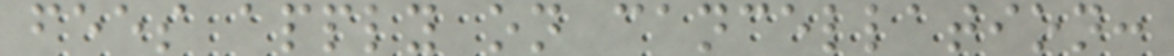fees apply on cancellation:
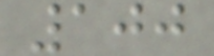100
